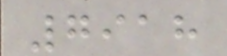7918
